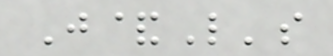J&L's
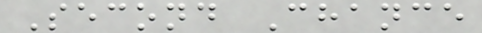Second Chance
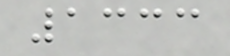1333
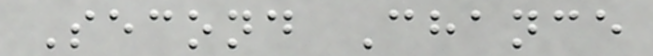Second Chance
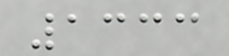1333
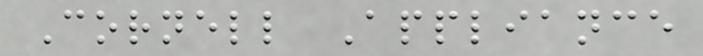Cornell Appliance
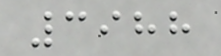3988
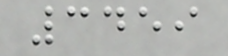3459
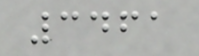3461
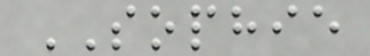SOPHIE
